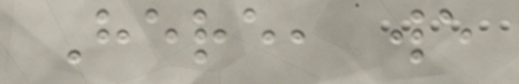Here, we
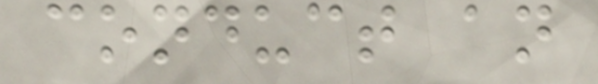conduct an
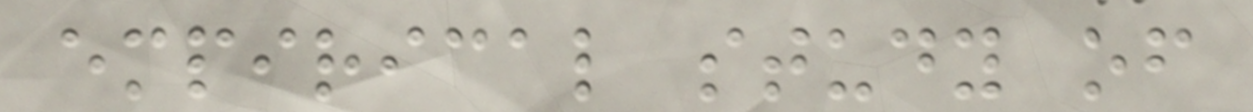empirical study of
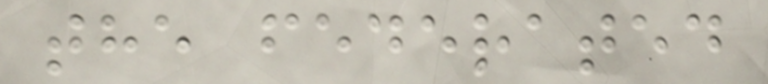the federated
